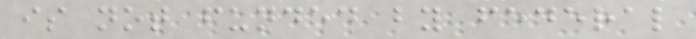is not funded by federal
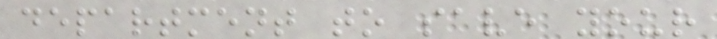department to save your
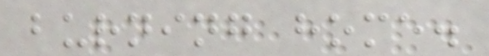burning home.
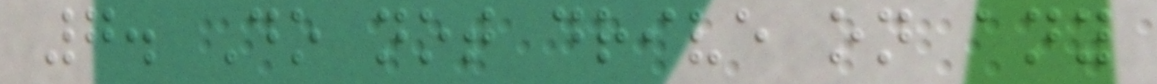7. Do not drive on any
